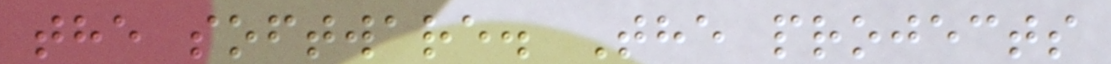the software. The projects
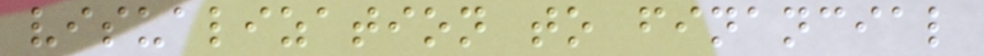visualization to financial
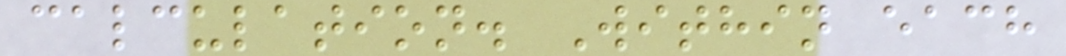calculation. Within each
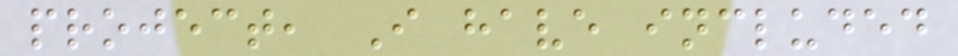project, I have included
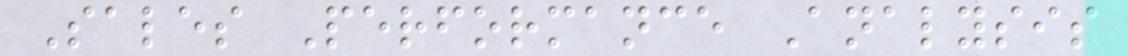Sales Performance Analysis
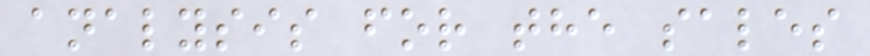analysis for the sales
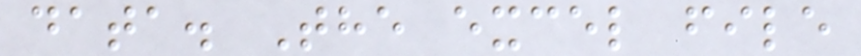data. The excel file
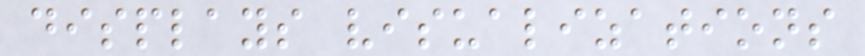displays visualizations
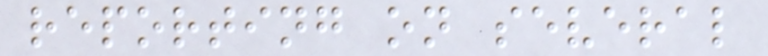reporting on several
